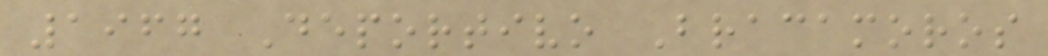1967 Deportivo Bracamoros
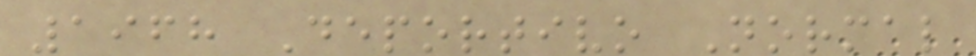1968 Deportivo Normal
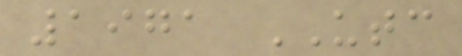1971 UTC
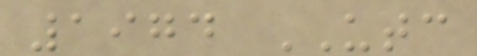1974 UTC
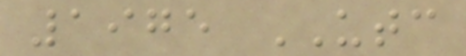1975 UTC
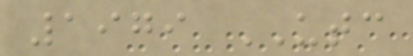1979 UTC
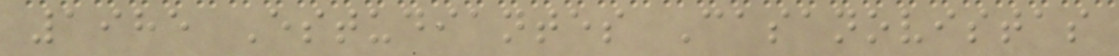1985 Estudiantes Casanovistas
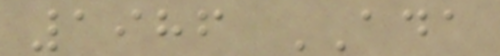1986 ADA
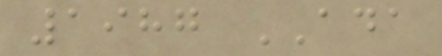1987 ADA
